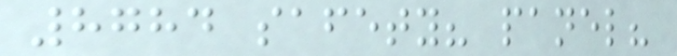8784 safety? panel?
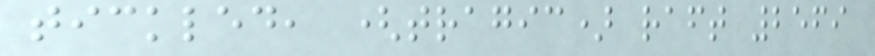tickled, (tragic) raft 2569
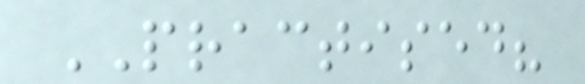PRACTISED?
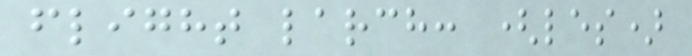flight larch: (les)
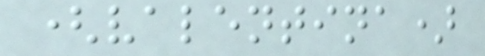(valentina)
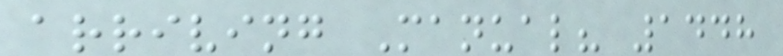arriving Manual? 1448
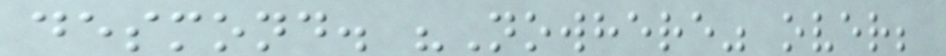desmond. "Nowhere" over;
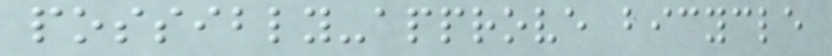possibly-approve bicycle
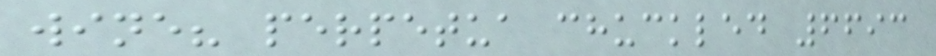wine? perpetua chuckled 6693
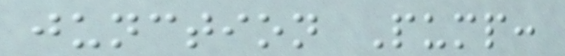junction Pump:
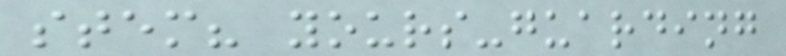stem? yours-guarding
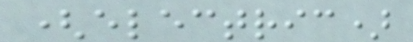(electric)
